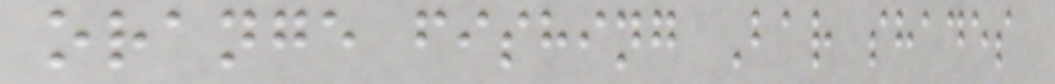orange fishing Bar shades
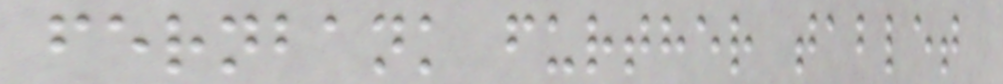fernbank further tablet
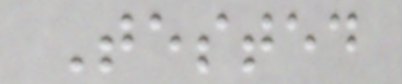Tested
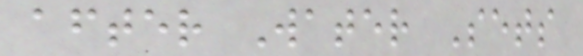after Water Sets
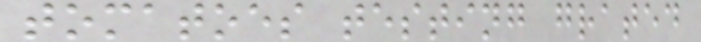tomatoes testing grated
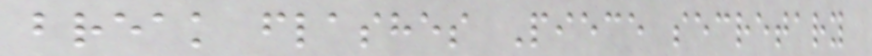break flashes Piece secretary
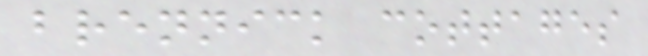brennick cottages
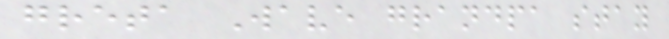greta Wave grandpa stay
